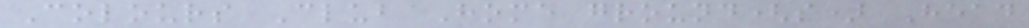Colours Club Home ground(s) Head
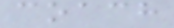coach
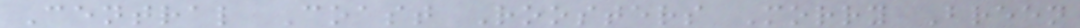Central Coast Roosters Morry Breen
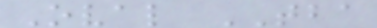Oval TBA
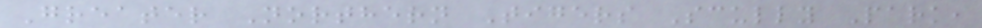Greater Northern Tigers Scully Park,
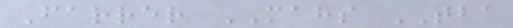Farrer MAHS TBA
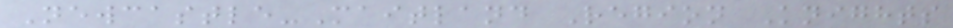Newcastle-Maitland Region Knights
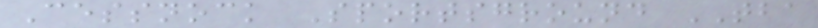Cessnock Sportsground TBA
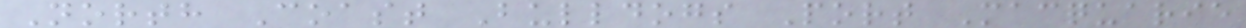North Coast Bulldogs Port Macquarie
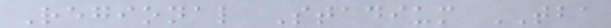Regional Stadium TBA
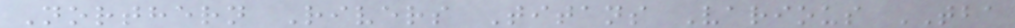Northern Rivers Titans Various TBA
